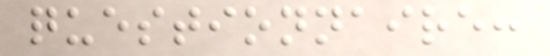questionnaire:
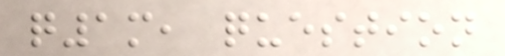q1m, question
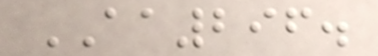AA296.
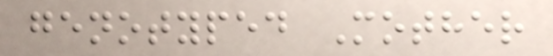genotyped Mother
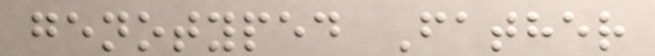genotyped Father
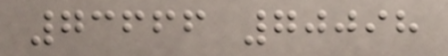73666 70098
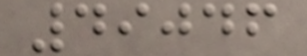49046
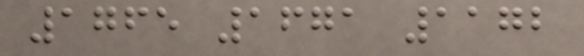1765 1671 1172
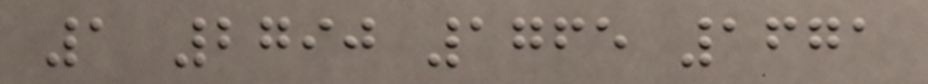1 2790 1765 1671
